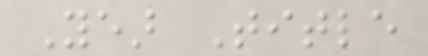Year Title
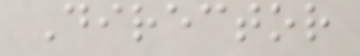Director
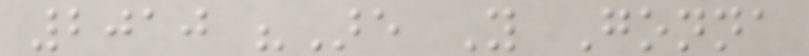2010 "Are You Gonna
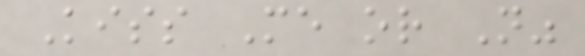Kiss Me or Not"
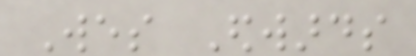Wes Edwards
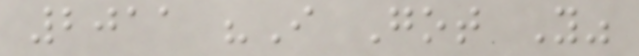2011 "I Got You"
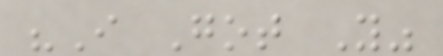"I Got You"
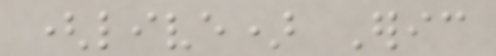(live) Eric
